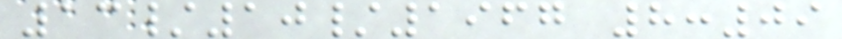13/10/1967 8:09
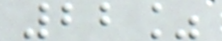22%
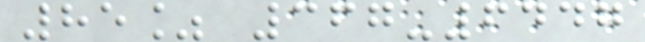85% 367-6447
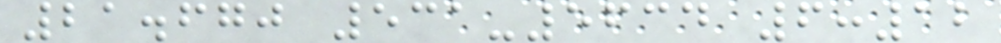21.670 531-5634 6:12
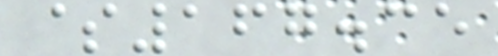$167.35
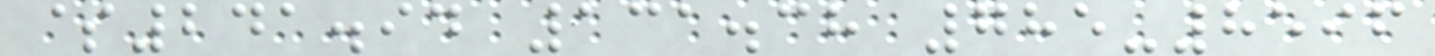$241.94 131.38 785-8596
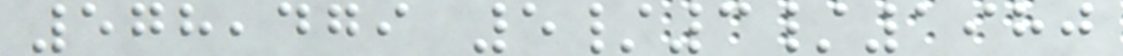578,479 5/3/1980
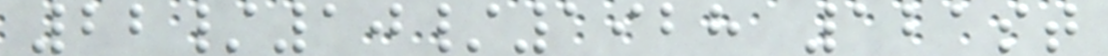22/10/1928 121st
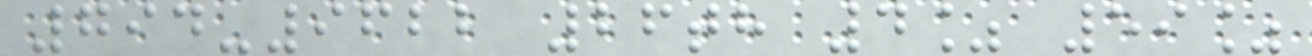794-9622 26th 4% 59%
